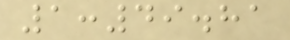1:49.81
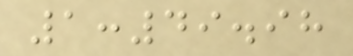1:49.98
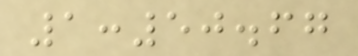1:50.67
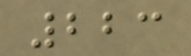223
